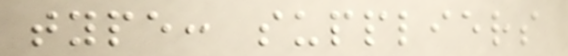type: suppliers
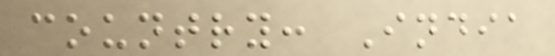country: India
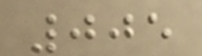005
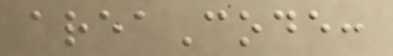areaCode:
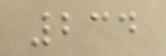234
